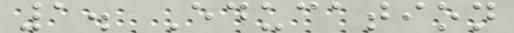1. Education
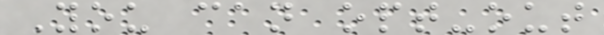You can opt-out
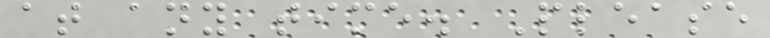at any time. Please
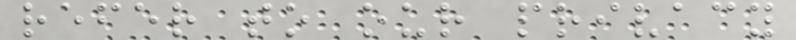refer to our privacy
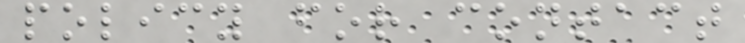policy for contact
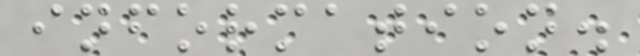information.
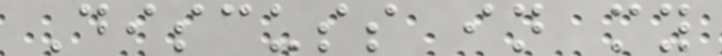Discuss in my
